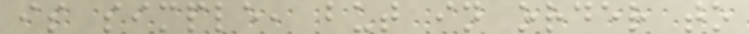is simple, but in order to
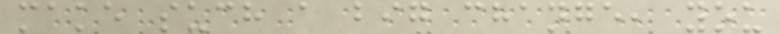make such a big change, you
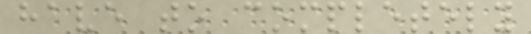have to completely
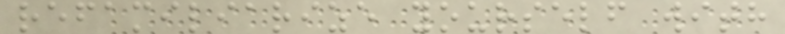refamiliarize yourself with
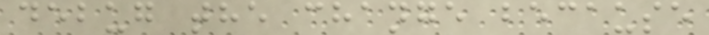debug the change because
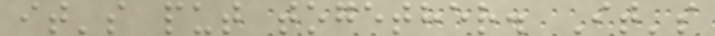it's put together. It's
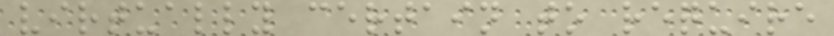virtually certain to require
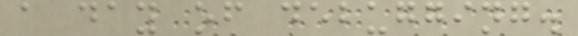a day of debugging.
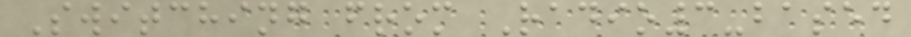Switching from Radio3-based
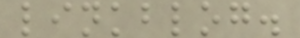linkblog.
